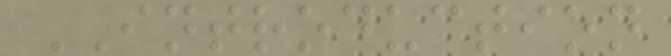INTRODUCTION
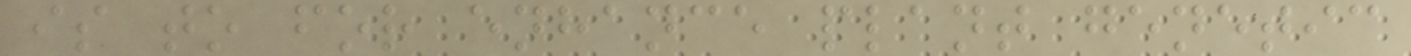is to for enhance plant genetic
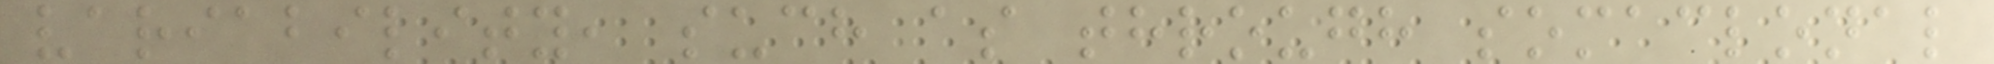variability, such as through somaclonal
